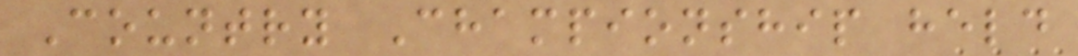Country Championship held
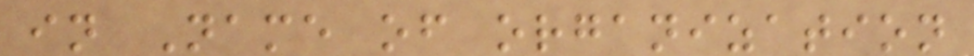in Name of organization
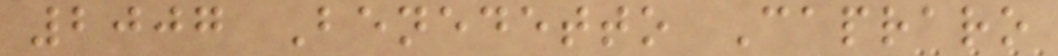2007 Benedetto Capraro
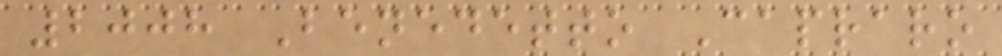2008 Benedetto Capraro
